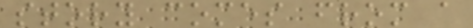story comes from a
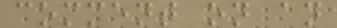comment on an
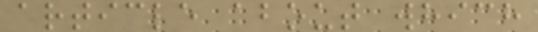article about which
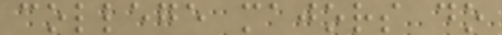college majors do
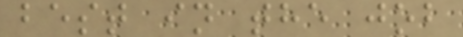best in the job
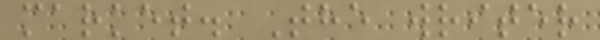market. The writer
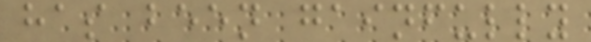has been gainfully
